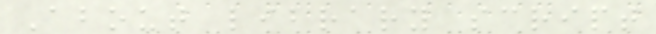About library script
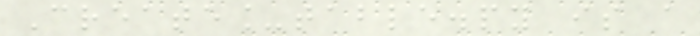Create_table.py is a
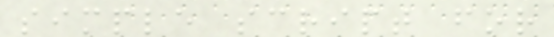simple script for
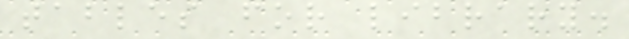tables for library.
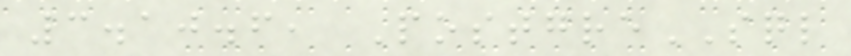3.10.6, PostgreSQL
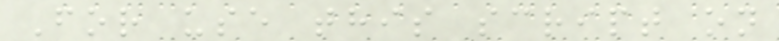For use this script on
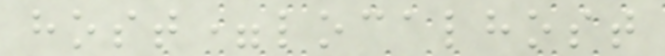host=localhost
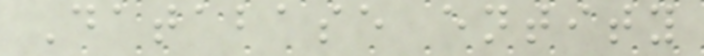Database entity
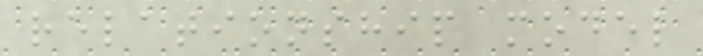relationship model
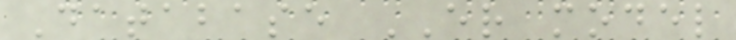Database ER model
